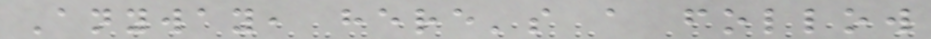Anyway, here's a follow
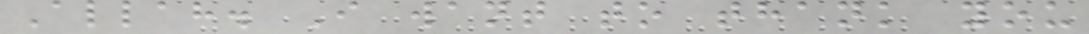Allah. I want to thank you
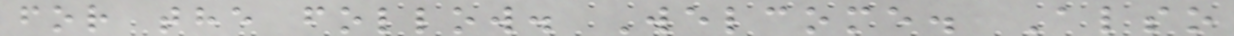for the follow. Welcome. Also
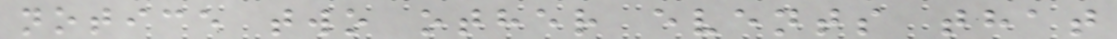notice two other events that
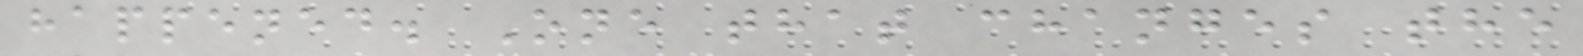happened. One that changes the
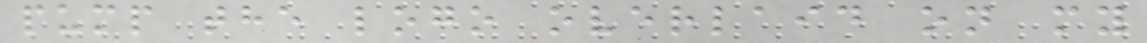pump the logo overlaid on my
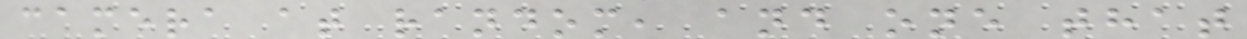camera at random, and one that
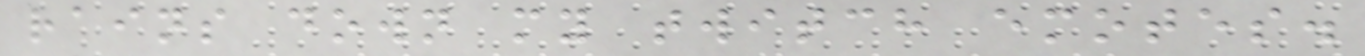rains down my twitch emotes.
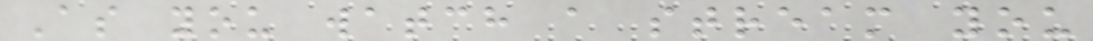As you watch a stream you
